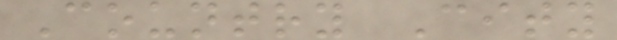Country City
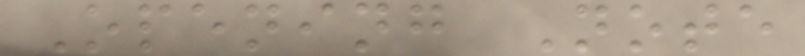Opening Note
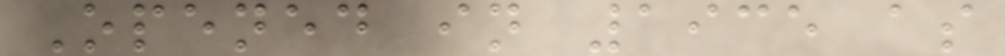Opened in 1935 as
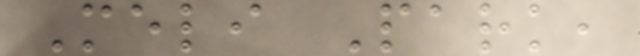Meli Park,
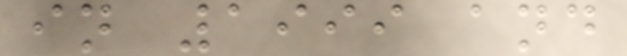in 1999 and
